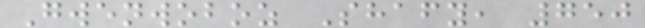Gwenwoboz Shafy, 750
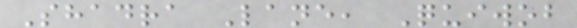Shadra Lane, Quiwob
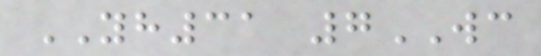YH31 7WC
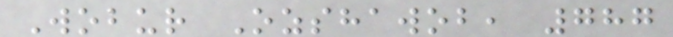Wobur Ozshawob, 787
